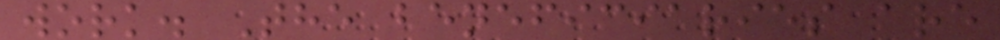work. The beneficiaries are
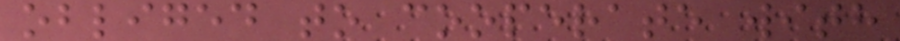obliged to cooperate with
